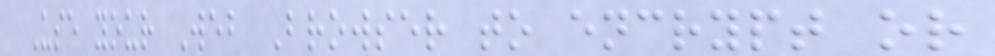Use your Web Browser to encrypt or
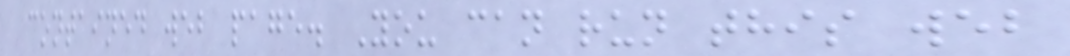contained web page. You can run this web
